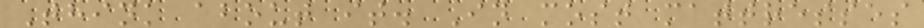Think about it. In most mattresses
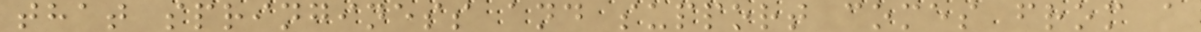that springiness and support comes from a
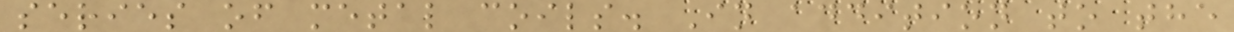series of metal coils. In addition to the
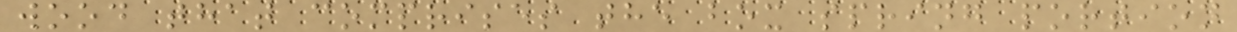wood that comprises the box spring portion
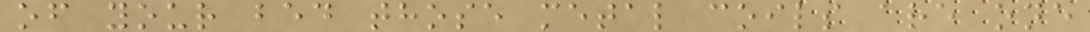of your bed those metal coils are one
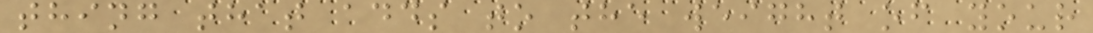thing that adds to the weight of your
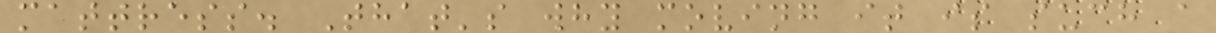mattress. That's why moving it is such a
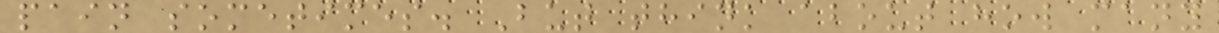pain sometimes. But think about how many
